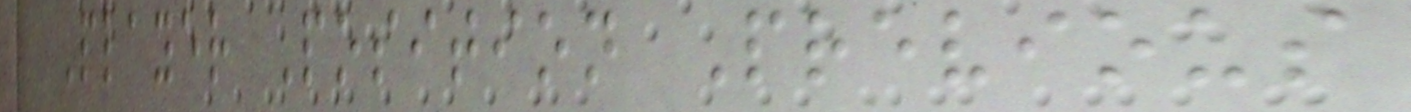Player Position Previous
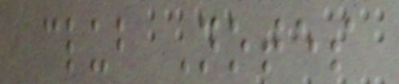club Notes
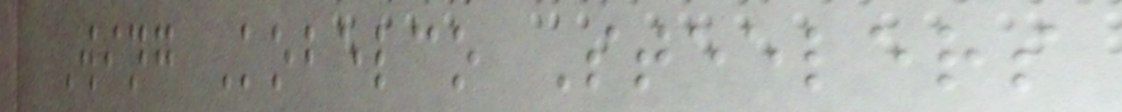Wing Kobelco Steelers
